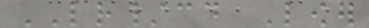LR/cd Lower
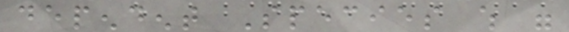dependent Species which were
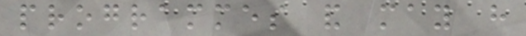programmes and may have
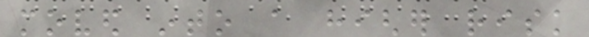moved into a higher risk
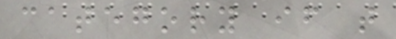category if that
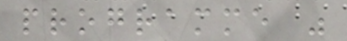programme was
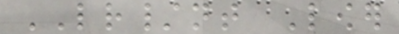LR/nt Lower
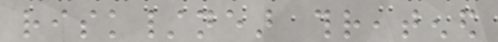risk/near threatened
